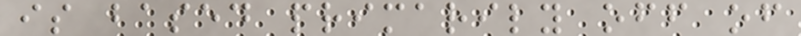is based primarily off of
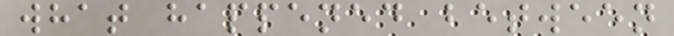what happened between
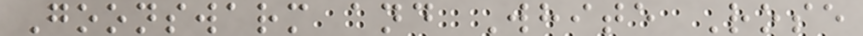Goonswarm and White Rose
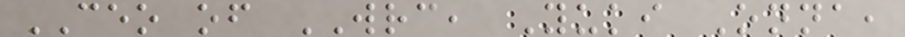CEO of WRC, Yuki Onna,
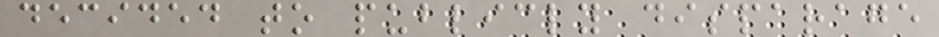decided to publicly disparage
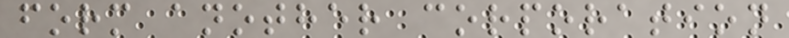form another corporation
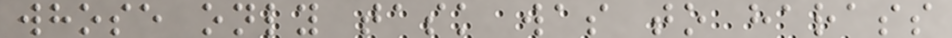whose only task was to harass
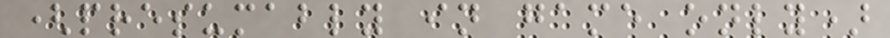(presumably in game only)
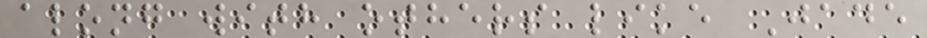along with others like Jade
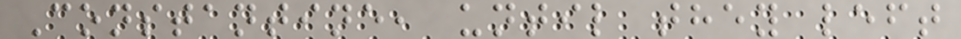Constantine, until they left
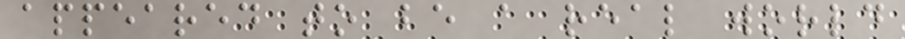appeared to be a real world
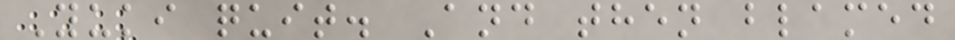Yuki quit. And then blamed
